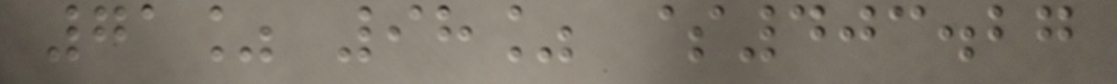71% 98% $403.27
